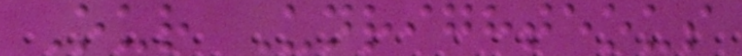Our Unrighteous
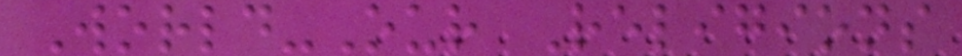World-Our Religions
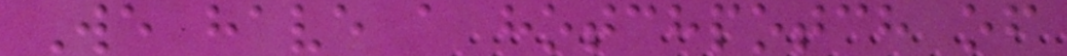We have a hotchpotch of
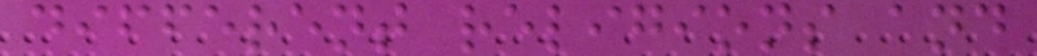different religions and
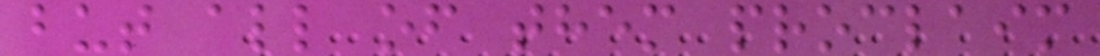but all of them proclaim
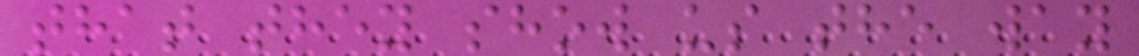that they show us the way
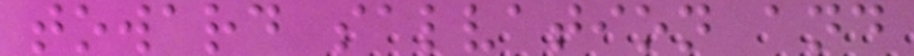toward salvation and
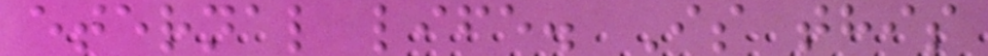eternal life. Is this
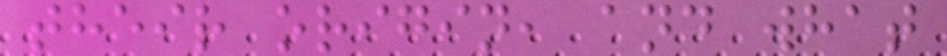their origin, and what
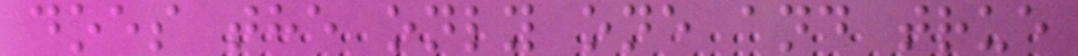does the only one and true
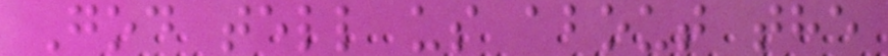God tell us about the
